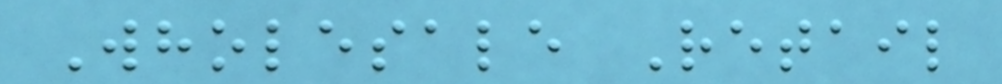Wholesale Retail
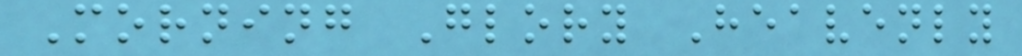Morning Glory Heavenly
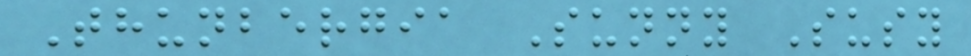Thunbergia Sunny Susy
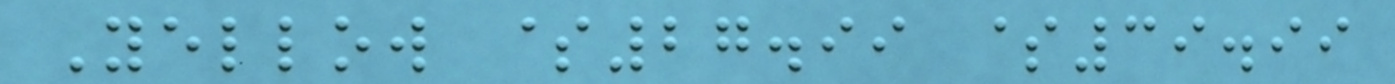Yellow $27.99 $39.99
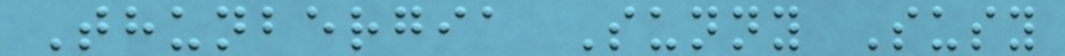Thunbergia Sunny Susy
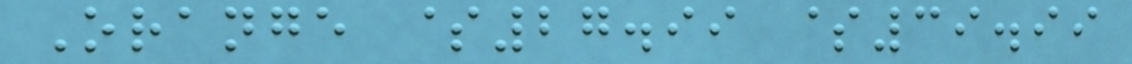Orange $27.99 $39.99
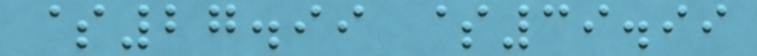$27.99 $39.99
